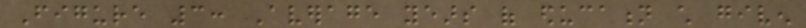Figure 3: Average years of education child given
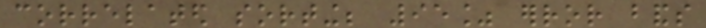correlated sorting; 95% error bands
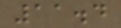11.4
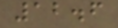12.6
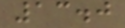13.0
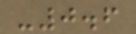-0.6
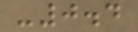-0.4
